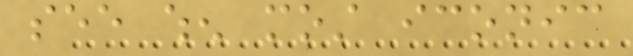see when most iconic
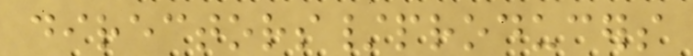directors/producers
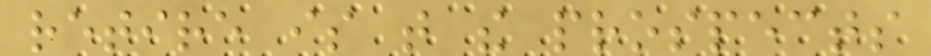retire is that the prospects
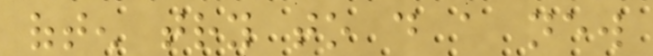often try to do a new
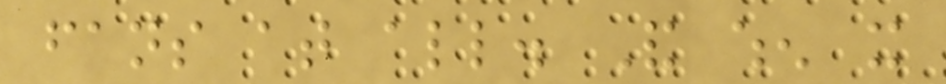fans at all. And when it
